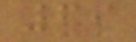69
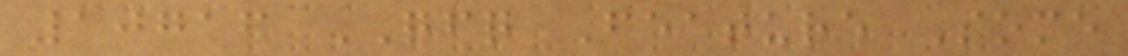10716 QFQ Feature Some
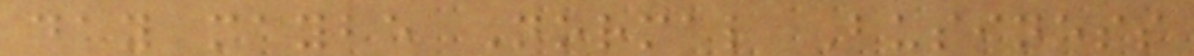day maybe Normal Business
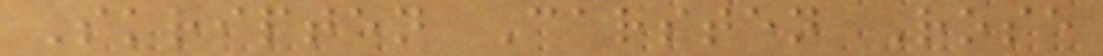Skripten Carsten Rose
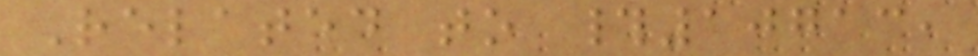Related to #10713,
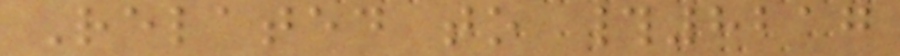Related to #8217
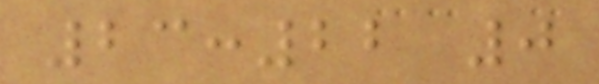23:22 0
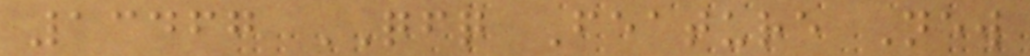13467 QFQ Feature New
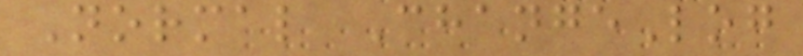Normal ChangeLog
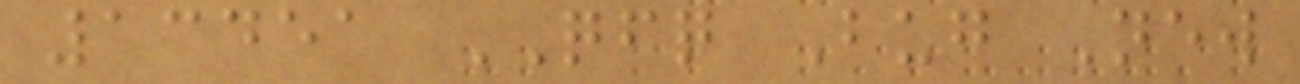13451 QFQ Bug New
